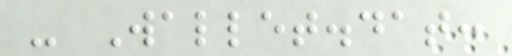- Wallet.dat:
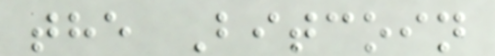the Bitcoin
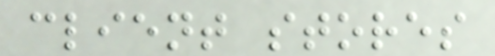client stores
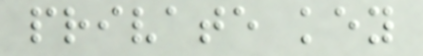private key
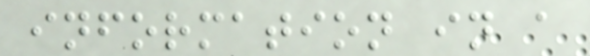information in a
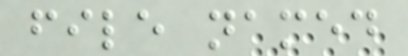file named
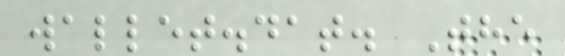wallet.dat. The
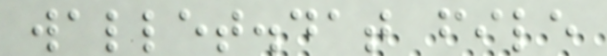wallet.dat file
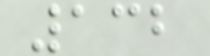132
